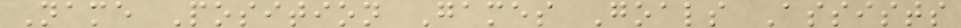Name Position Games Goals Assists
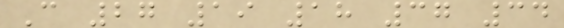C 27 19 18 37 34
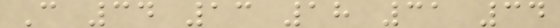C 34 13 18 31 34
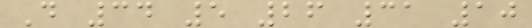D 34 5 26 31 10
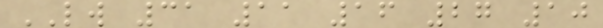LW 31 11 16 27 10
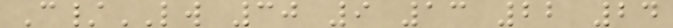C/LW 30 9 13 22 24
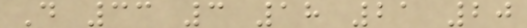D 33 3 18 21 20
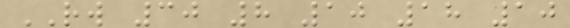RW 30 8 10 18 10
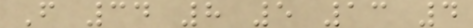F 34 8 5 13 4
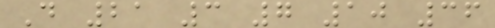D 21 3 7 10 36
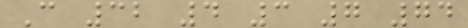C 32 4 3 7 74
